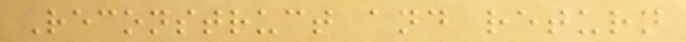Reconstruct and return
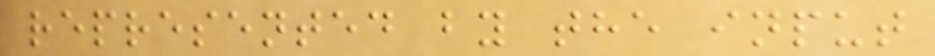represented by the input
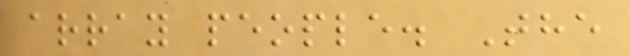array people. The
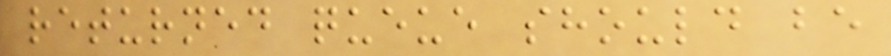returned queue should be
